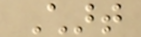Chart
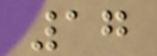17
